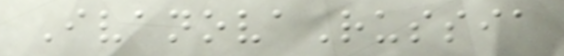IvanovaRussia
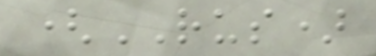(RUS)
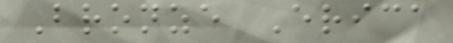Bronze Erica
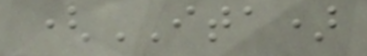(ITA)
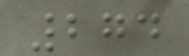274
